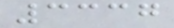3337
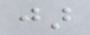jar
